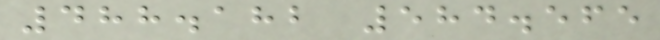488.182 584.565
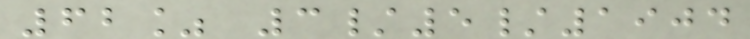62% 3/5/1904
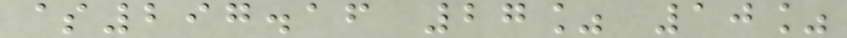$297.16 27% 10%
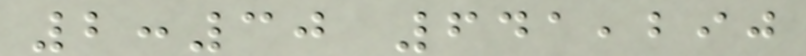2:30 641,290
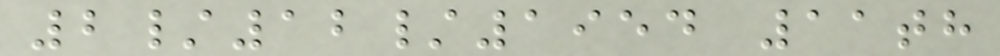2/12/1954 11th
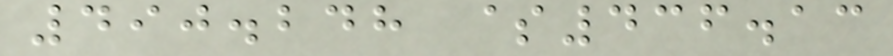490.248 $436.13
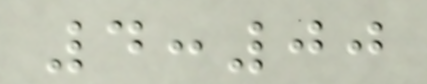4:00
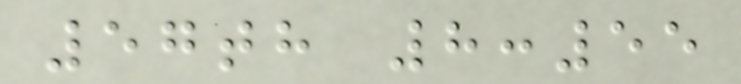57th 8:55
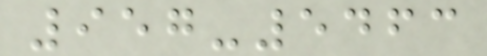957-5463
